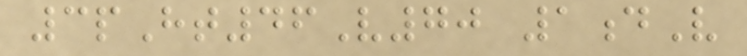3pHt46V70 1dV
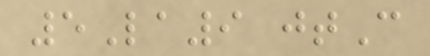5La9 jtC
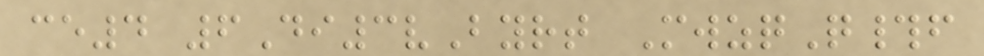ce4 6Di3vByrt MwzqQ#f
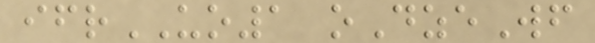ifrUO1 oDzeWf
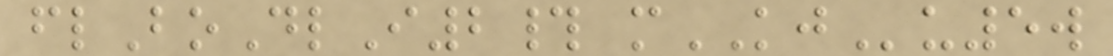flBoDlI2# mKJu5w
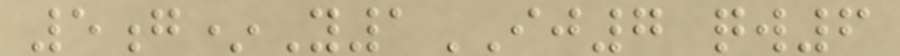5g*Y1IJ7 qw6
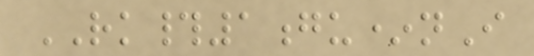RK#1gu*nI
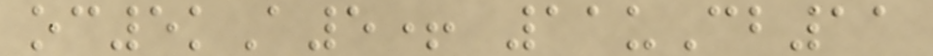oc5kA5+ 11uCb11
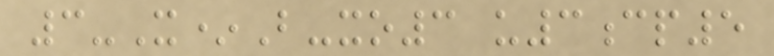3-X*B-xo3 u3cp5
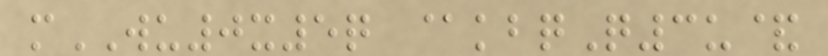mWU0x5q @kbqQ3u&
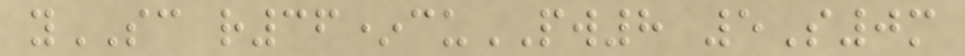ySC r36*cuPW8 5S0m
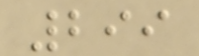299
